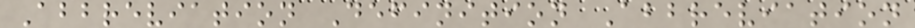Abbreviation Definition Abbreviation
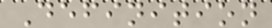Definition
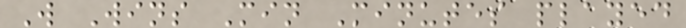W Wins Min Minutes played
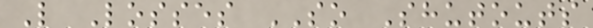L Losses SO Shutouts
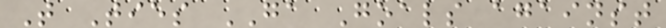T Ties GA Goals against
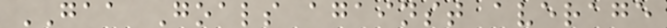GAA Goals against average
